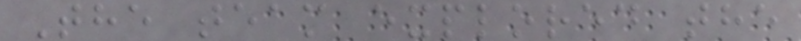The team explored the
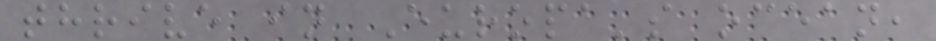thrive in Europa's ocean,
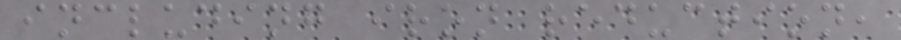including iron reduction,
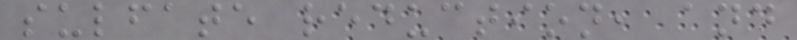sulfate reduction, and
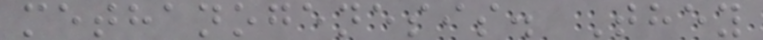methanogenesis. They
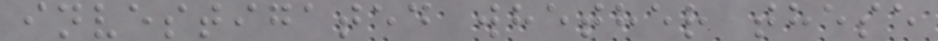investigated whether these
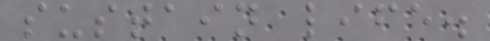sustain life.
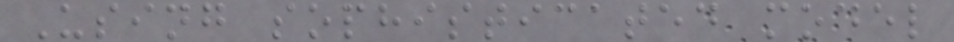Using sophisticated model
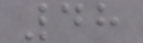48
